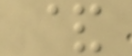&
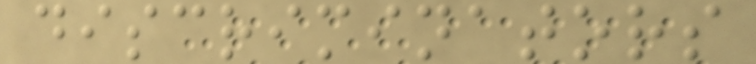discriminators
